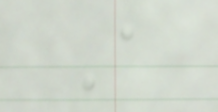A
